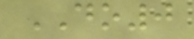DO0
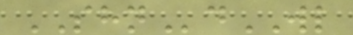SHNdWL
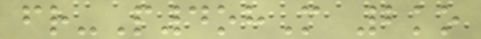fr-P4ohM 2ko
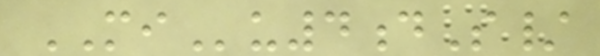MIu4dS/
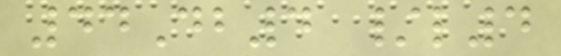44Db4 /l4
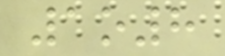1o8
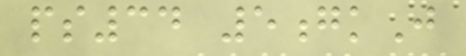ps34 5gkJ
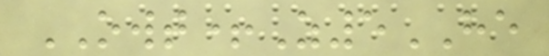OWT+Z5HE
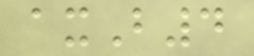axB4
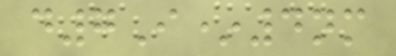d7I*4nm
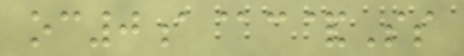oc0a@c&Ss
